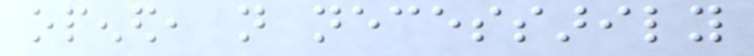opened, not necessarily
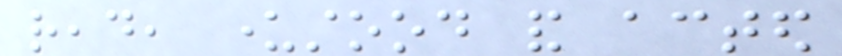read, understood and acted
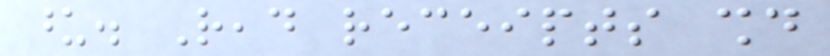upon. Read receipts should
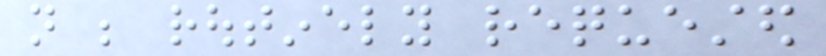not be routinely requested
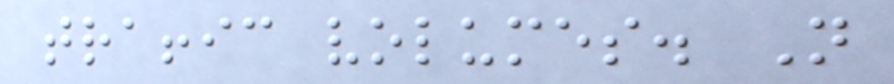traffic volumes. Not
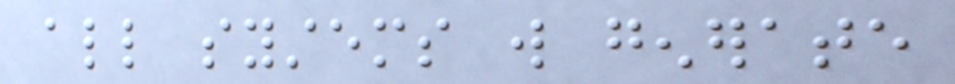all systems will generate
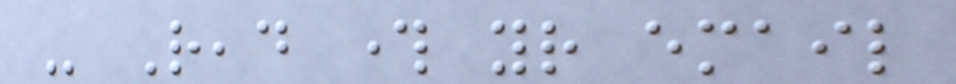- Read through your email
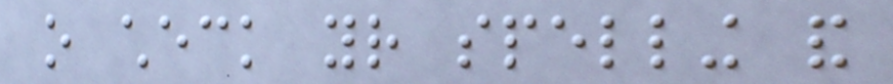o check your spelling and
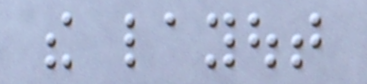the layout
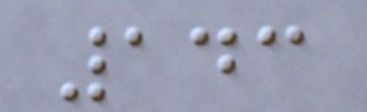143
